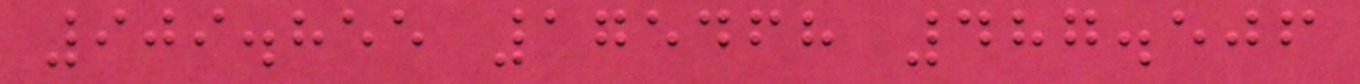909.855 175468 487.506
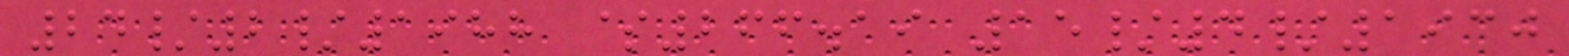24/2/1988 $266.19 15/4/1930
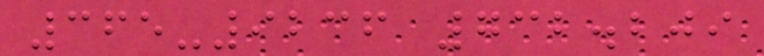365-9236 732.209
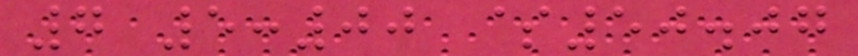7 5:00 $50.07
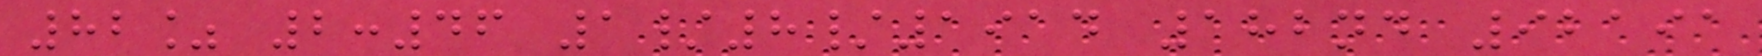82% 2:46 1/8/1914 182nd 92191
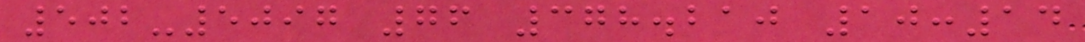502-5097 76 378.210 10:14
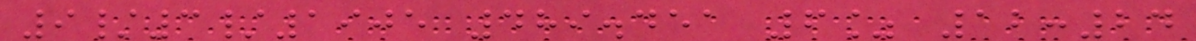9/3/1905 489.451 6% 12:24
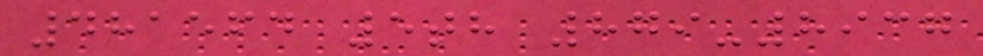481564 5th 879-8937
